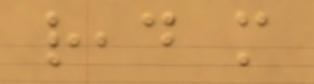read more
